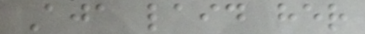Aja laid her
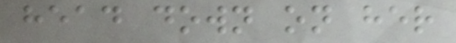head down on her
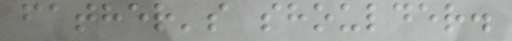father's shoulder.
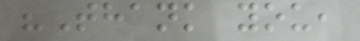"Thank you,
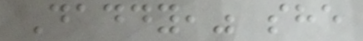Daddy," she
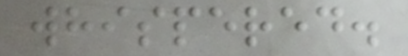whispered.
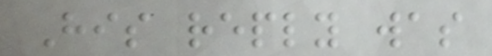His reply was
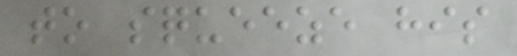to squeeze his
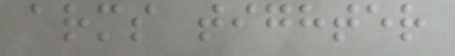arms tighter
